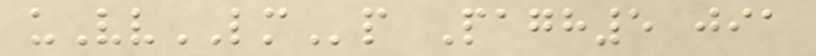uVvLMp Pagh5 jia
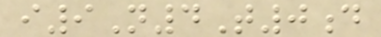i9N4T0d
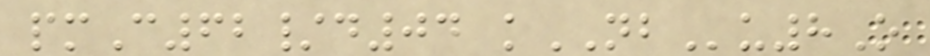pmC62/d04 kNBu8O
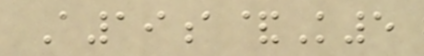A19a&K5
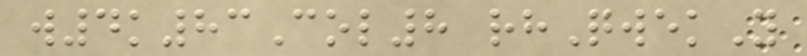w4k83Col8 rhQwekY
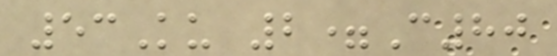53Ku 2=C80
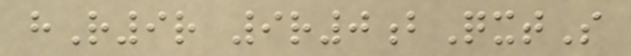hR9r 9r0bQxtS
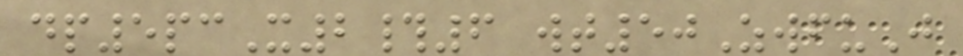dp5pcX2#6 wt50ZwfuJ
